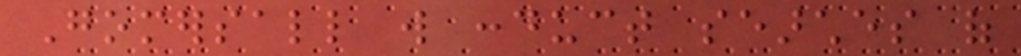Gomersall will conduct searches of
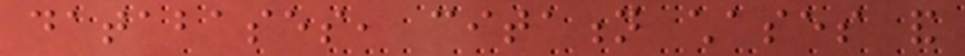databases, citation chases and
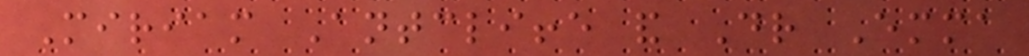Miriam Antcliffe and Dr Emma
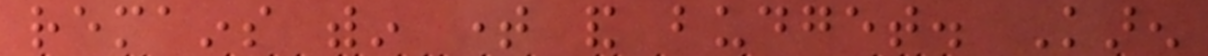remains within time and budget. Karen
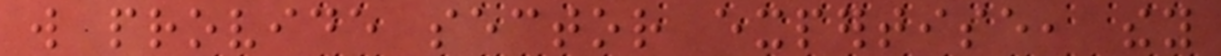will provide sector expertise, they
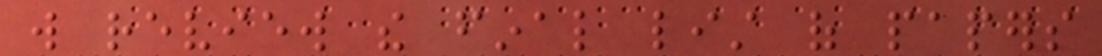will review the final list of papers
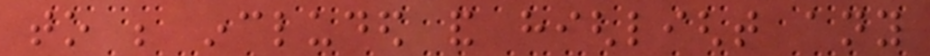to be included and highlight any
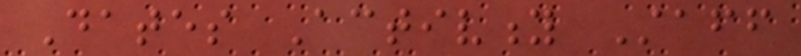Dates Activity Staff
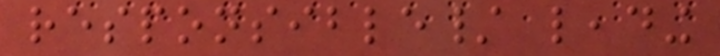responsible/ leading
